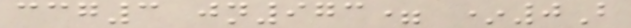ccg3 jn973= *0B
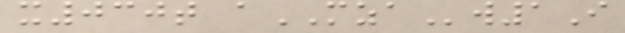x030t aMZAw1I
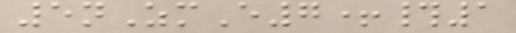5nZmE7+#1
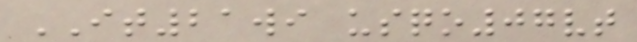IT21wi usqo07vt
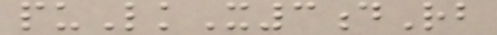puLkX3dRb
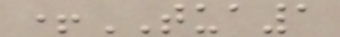+TUA1
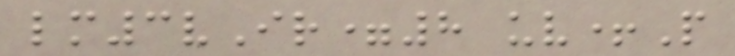lm3vIr=8 uv+P
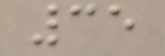35
